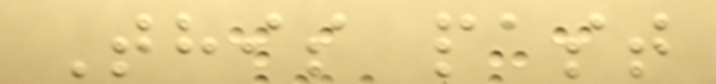This past
